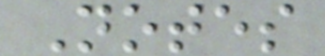Notes
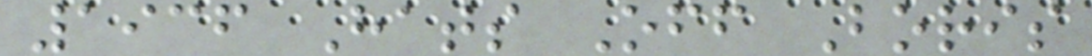1936 Hats Off Boris
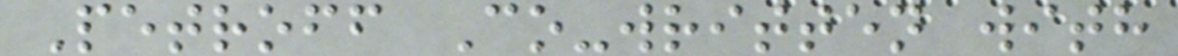Petroff Co-written with
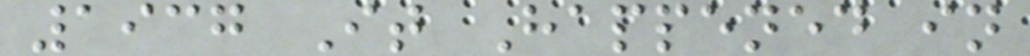1937 It Happened in
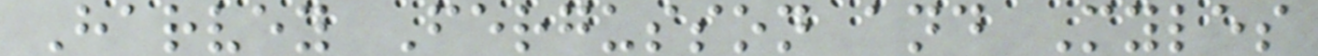Harvey Fergusson and Myles
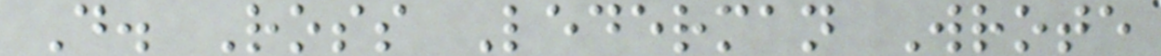D. Ross Lederman Wrote
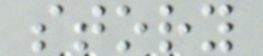story
